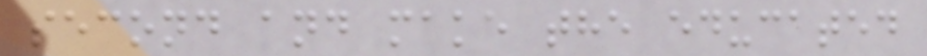second and make the educated
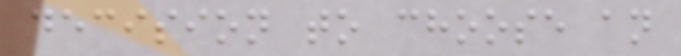decision to choose an
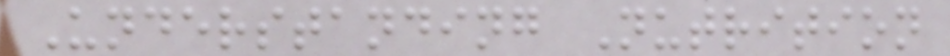Understanding Nutrition
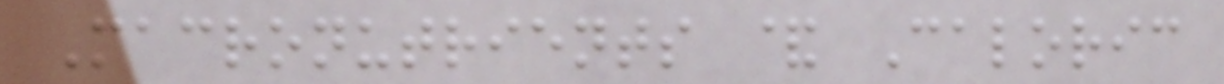Macronutrients & Caloric
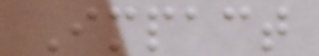Impact
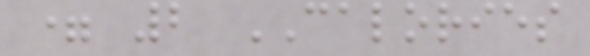= 2 CALORIES
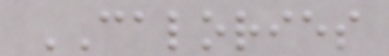CALORIES
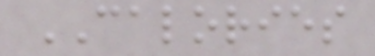CALORIES
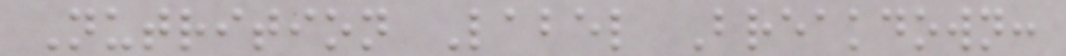Nutrition Label Breakdown:
